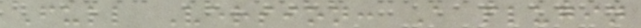Full Version: A plugin
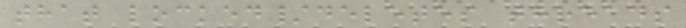that locked/deletes threads
